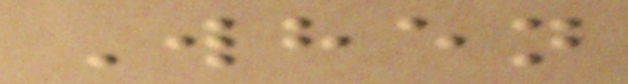When
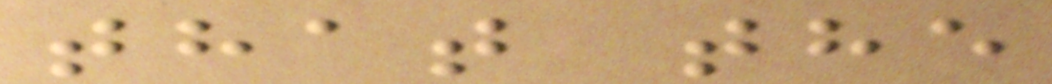that the
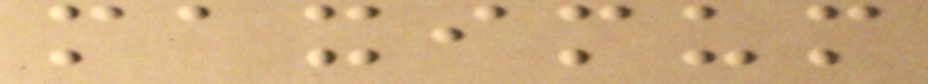maximum
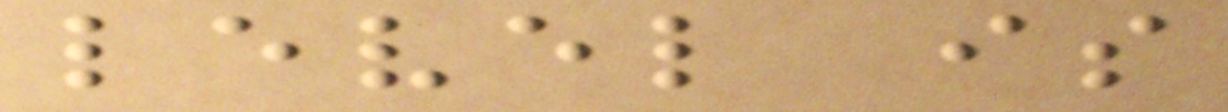level is
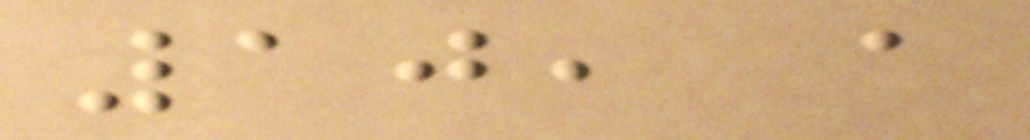10, a
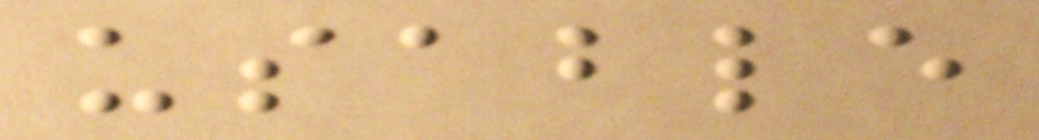usable
